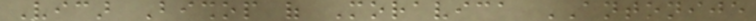Vicar Bishop of Moravica ANTONIJE
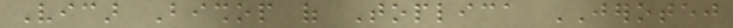Vicar Bishop of Toplica JEROTEJ
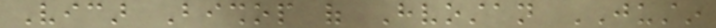Vicar Bishop of Hvostan JUSTIN
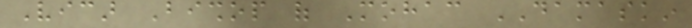Vicar Bishop of Mohac DAMASKIN
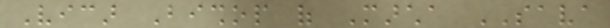Vicar Bishop of Marcha SAVA
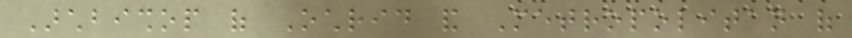Archbishop of Ochrid and Metropolitan of
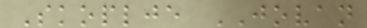Skoplje JOVAN
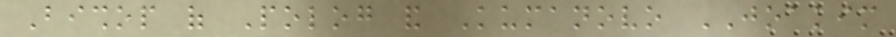Bishop of Polog and Kumanovo JOAKIM
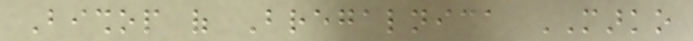Bishop of Bregalnica MARKO
